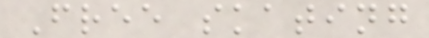Free skating
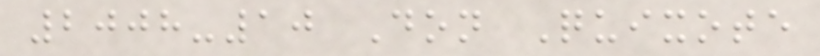2008-10 Don Quixote
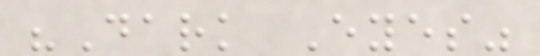"Dark Eyes"
